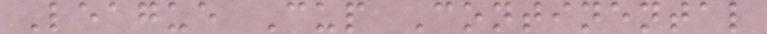League Cup Continental
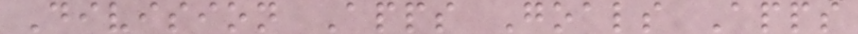Division Apps Goals Apps
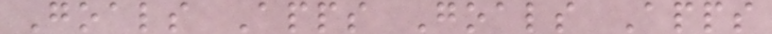Goals Apps Goals Apps
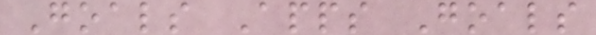Goals Apps Goals
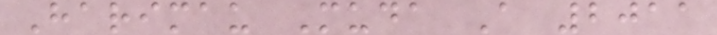Harimau Muda A 2011
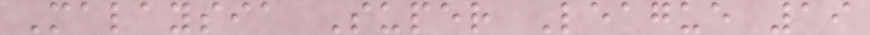Malaysia Super League 19
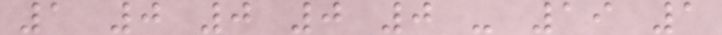1 0 0 0 0 - 19 1
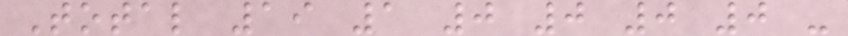Total 19 1 0 0 0 0 -
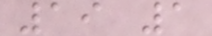19 1
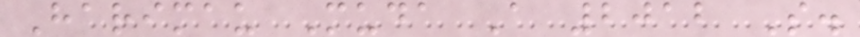Harimau Muda A 2012 S.
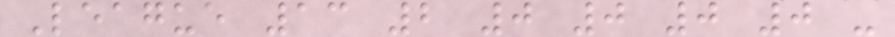League 13 2 0 0 0 0 -
